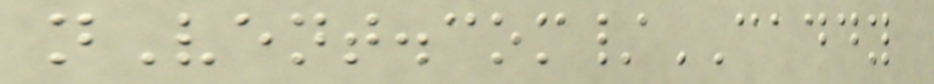nVent.com/CADDY
